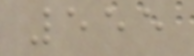555
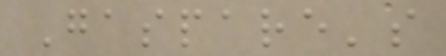Gaspare's
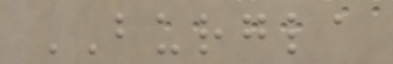BURGLA
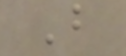B
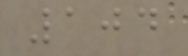104
